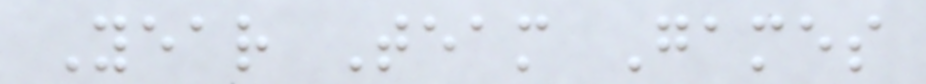Year Team Games
